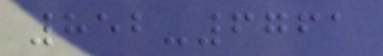852-6761
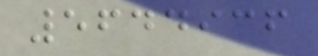5644936
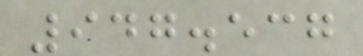947.537
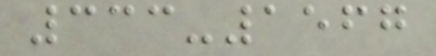333-1567
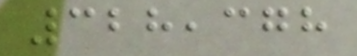328,378
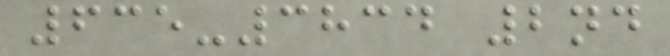635-3834 2nd
